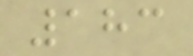183
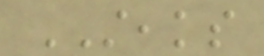STEAKS
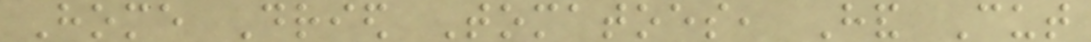Home Dried Tomatoes, Hand Cut
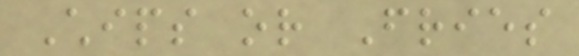Chips or Fries
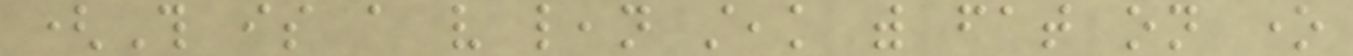(This is a very lean steak with fat on one
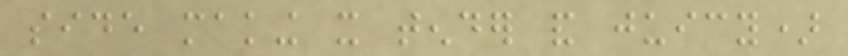side making it tender and juicy)
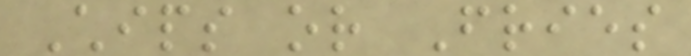Chips or Fries
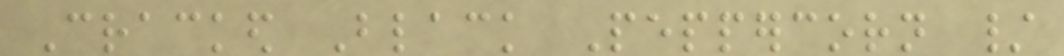Cracked Black Peppercorn /
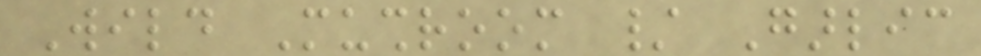Wild Mushroom / Garlic
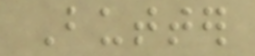Butter
